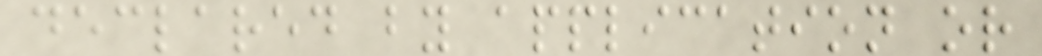declared by application or
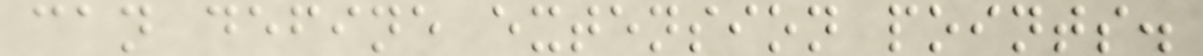can define extension points.
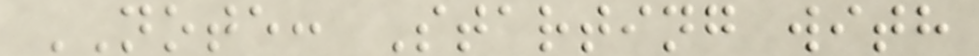NOTE: Starting with
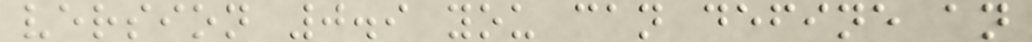version 0.9 you can define an
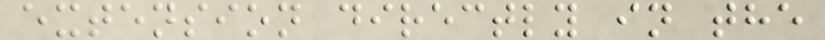extension directly in the
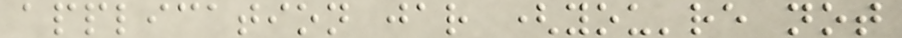application jar (you're not
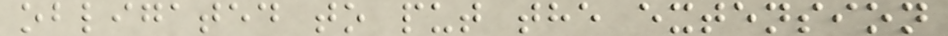obligated to put the extension
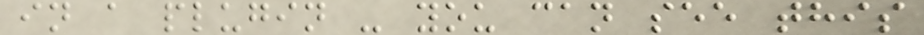in a plugin - you can see this
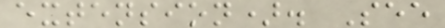extension). See
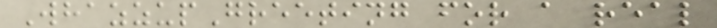WhazzupGreeting for a real
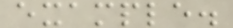example.
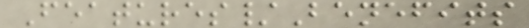Features/Benefits
